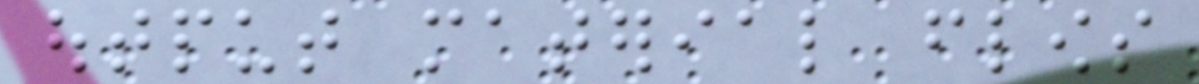output material flows
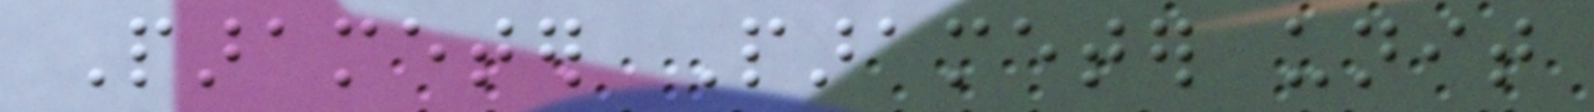Parameter Parameter unit
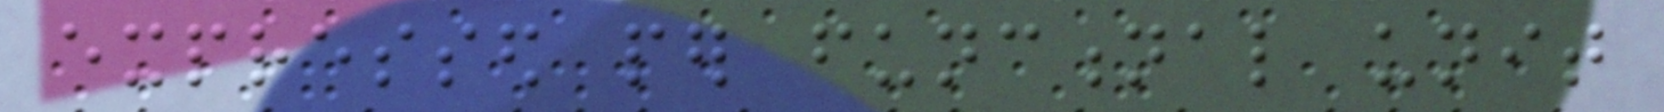expressed per functional unit
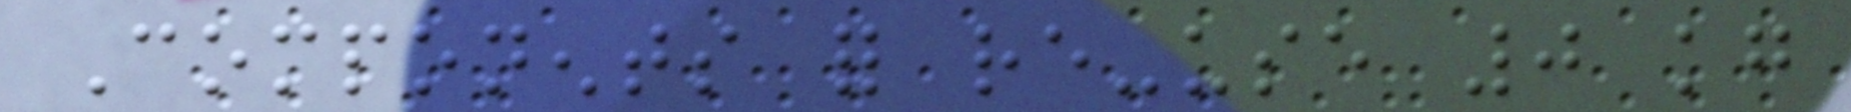Components for re-use 0 kg
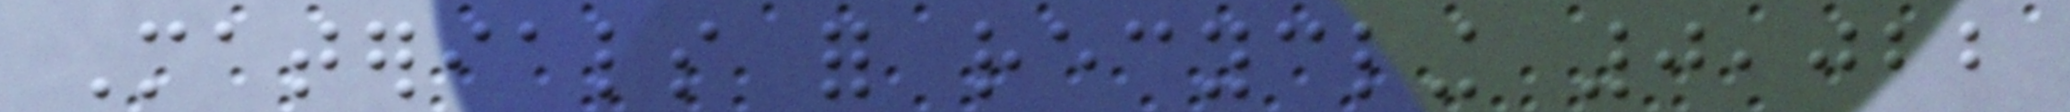Materials for recycling 0,022
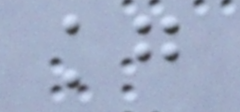kg
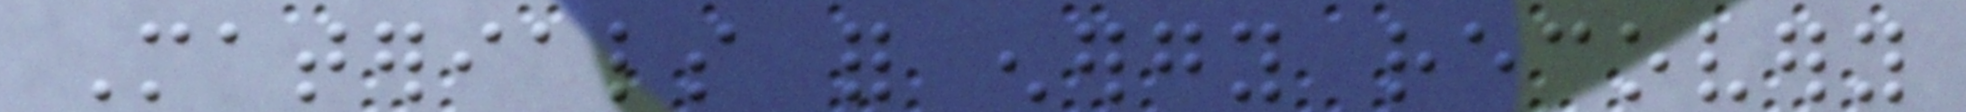Materials for energy recovery
